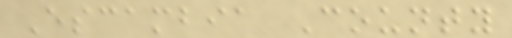Escambia County
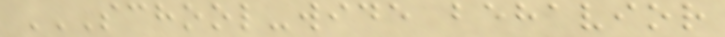SCHOOL-WIDE BEHAVIOR
